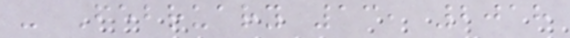- February 13, 2018
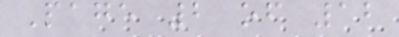Page 2 of 12
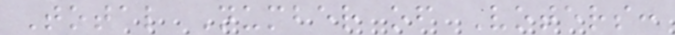Total Number of Voters:
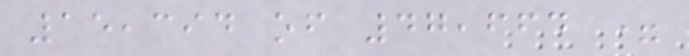15,394 of 47,664 =
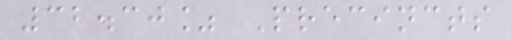32.30% Precincts
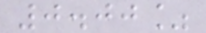0.00%
